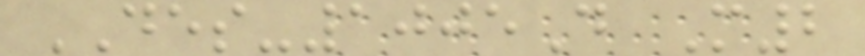DES-1005D M2
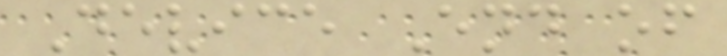Device End of
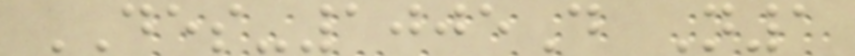DES-1005D N1
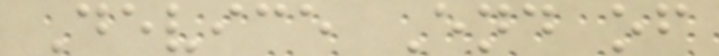Device End of
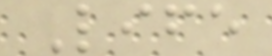Life
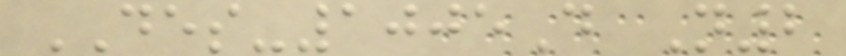DES-1005D N2
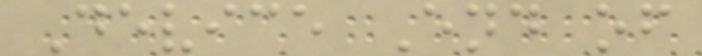Device End of
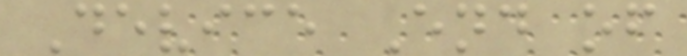Device End of
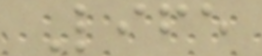Life
